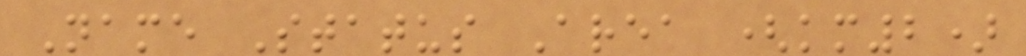Name Status Area (km2)
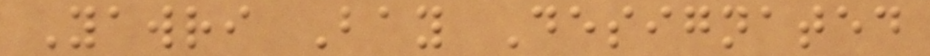Yawri Bay Designated
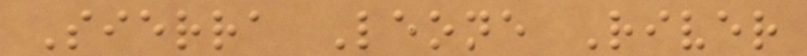Sierra Leone River
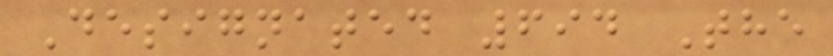Designated 694 The
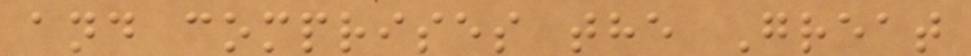and comprises the Great
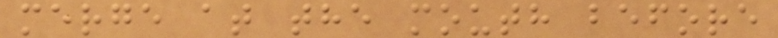merge at the mouth before
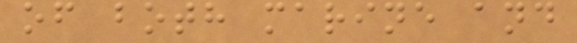of both marine and
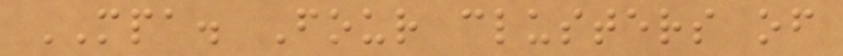MPA. Four clusters of
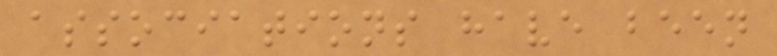associations have been
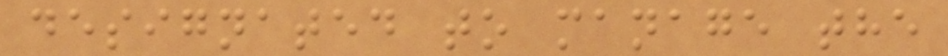designated to manage the
